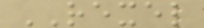REXEL
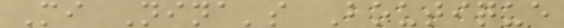Mi Nina's Boutique
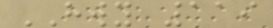HWY 119
